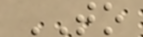TO
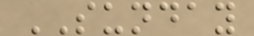SUNDAY
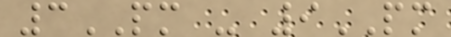3PM - 9PM
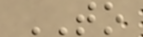TO
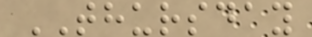THURSDAY
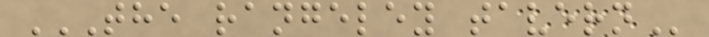THE RANGELEY TAVERN
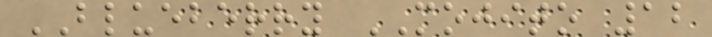BLUEBERRY MOJITO 12
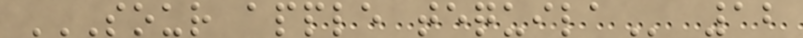SOUR APPLE TEQUILA 12
